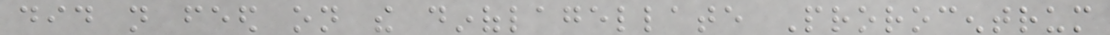did not feed on the dinoflagellate Prorocentrum
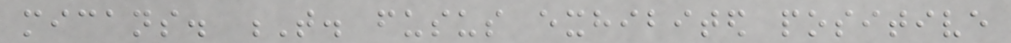micans. T. fusus exhibited positive
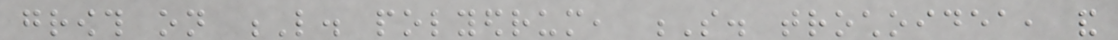growth on L. polyedrum, S. trochoidea, and
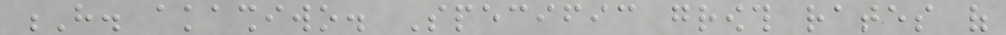H. akashiwo. Specific growth rates of
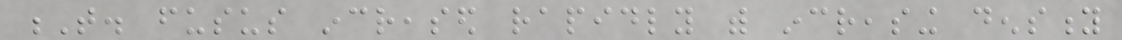T. fusus increased rapidly with increasing density
